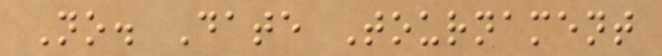No. Date Tournament
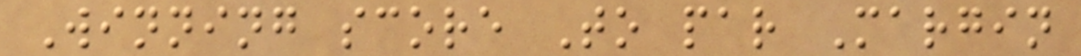Winning score To par Margin
